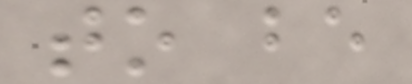to be
